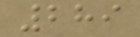289
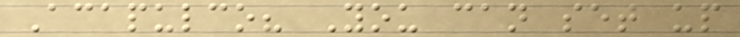Acapulco? You can set up
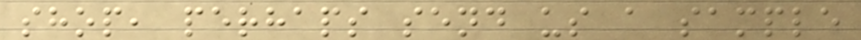shop, perhaps send us a sample
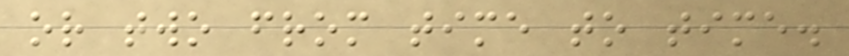or two from time to time.
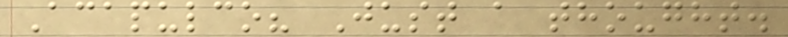Acapulco? Just a thought.
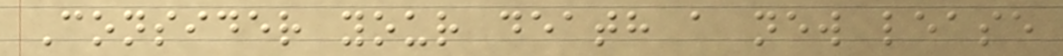Consider your death a new lease
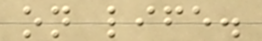on life.
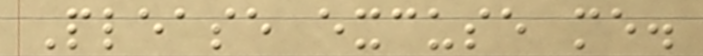Please excuse me.
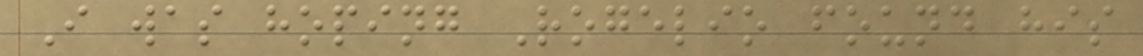I was hoping Rogelio found his
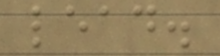lead.
